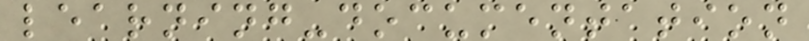learning-documentation
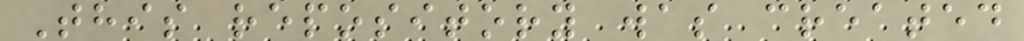This repository was created
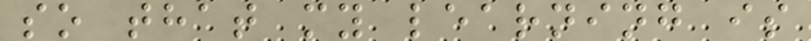so that my learning is
